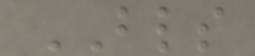BLS
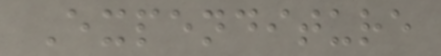Expenditure
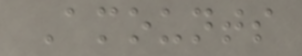Amounts
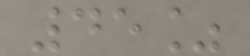45%
